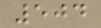504
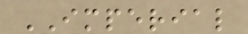IMPERIAL
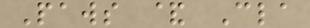Paws & Cla
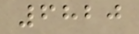6820
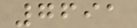7691
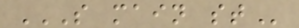S MAIN ST
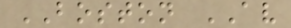BOSTON AV
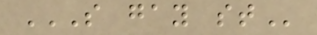S GAY ST
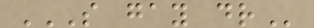S GAY DR
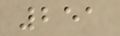251
